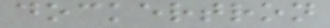dockertron
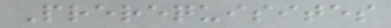Prerequisites
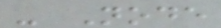- Node
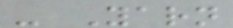- Yarn
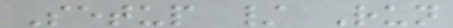Setup / Run
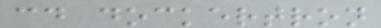cd dockertron
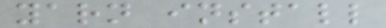yarn install
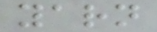yarn
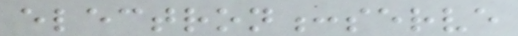electron:serve
